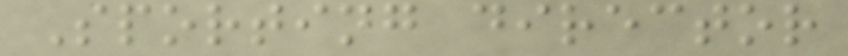Sporting director
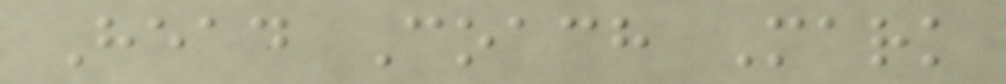Head Coach Mark
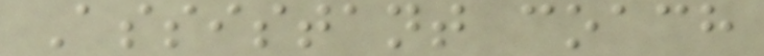Assistant coach
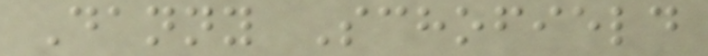Danny Schofield
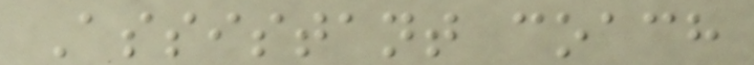Assistant coach
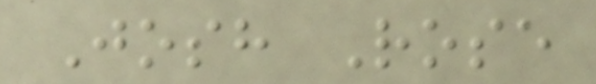Josh Rose
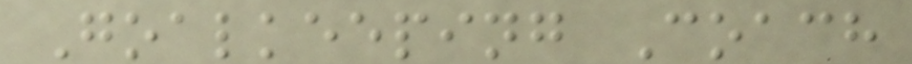Goalkeeping Coach
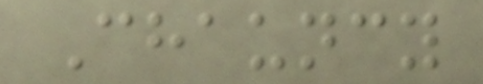Chauncy
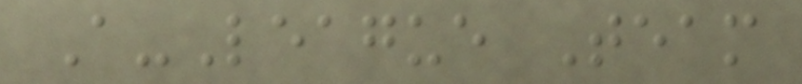A-League Team
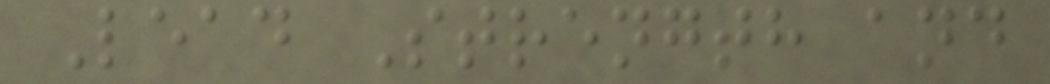Lead Strength and
